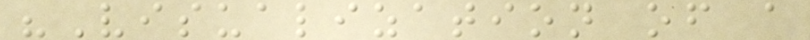"Visualization of a
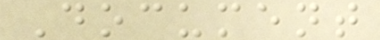Document
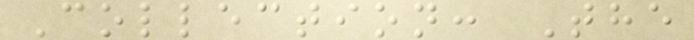Collection: The
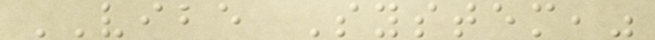VIBE System,"
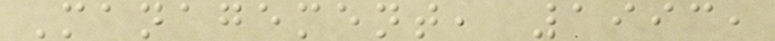Management, 1993,
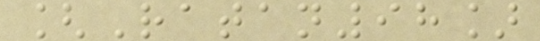[Ratan98]
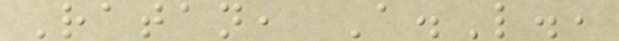Ratan, A.L.,
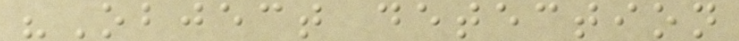"Object detection
